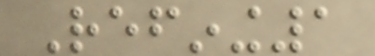Refining1
